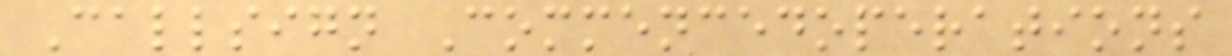Callsign Commencedoperations
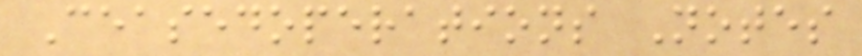Ceasedoperations Notes
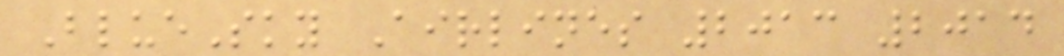BlueSky Airlines 2013 2014
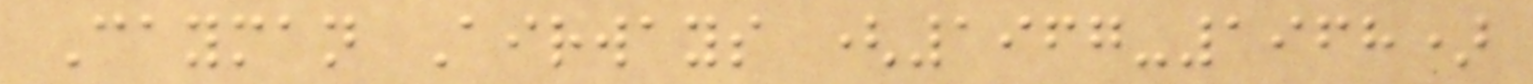Cayman Airways (1967-1968)
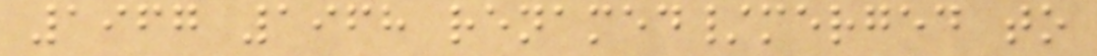1967 1968 renamed/merged to
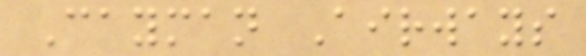Cayman Airways
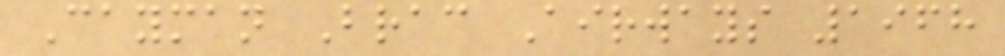Cayman Brac Airways 1968
